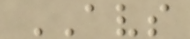AVS
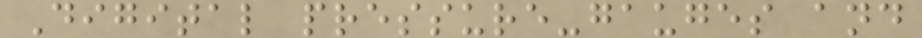Digital pressure-gauges and
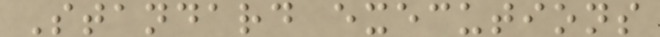Standard executions
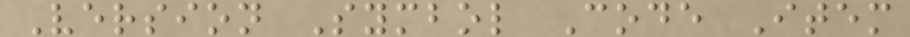Version Symbol Code Item
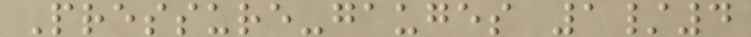Pressure-gauges 1/4
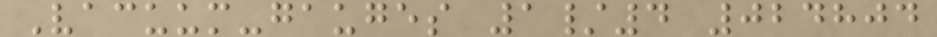Vacuum-gauges 1/4 024804
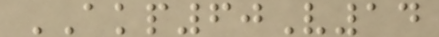AKP60V14
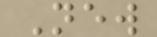New
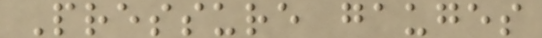Pressure gauges
